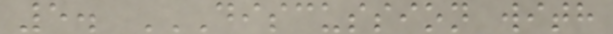5. DISCUSSION WITH
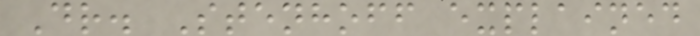Dr. Stenhoff explained
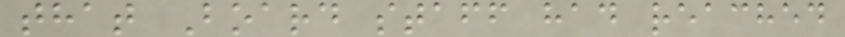that Board staff had reached
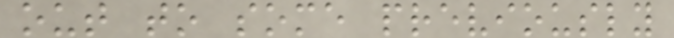out to some previously
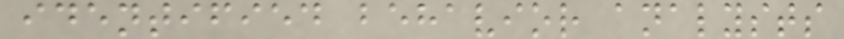identified behavior analysts
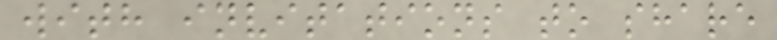with invitations to share
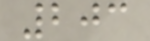203
